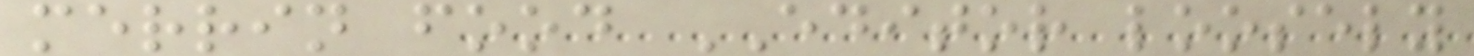merrin food EDITOR loosely
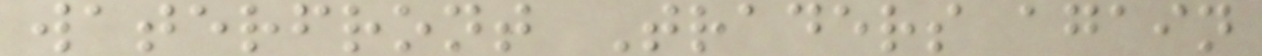waterfront Traders again
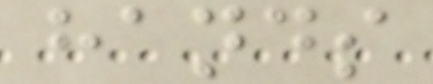hands
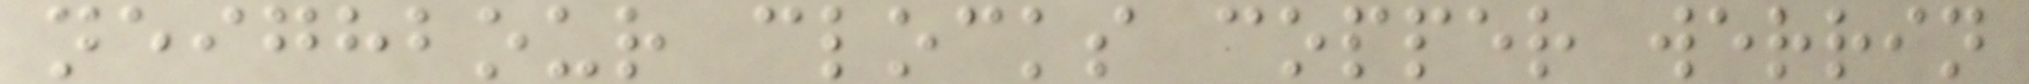neighbour clocks copper werrin
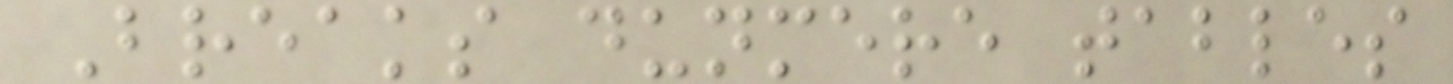Breaks dunmere tables
